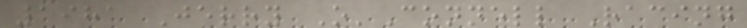1981 Jerry O'Connell Racing
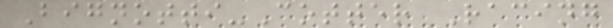Bignotti-Cotter Racing
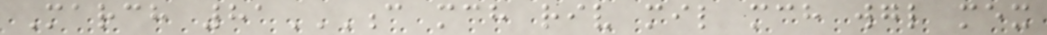March 81C MCH RIV MIL MCH WGL MEX
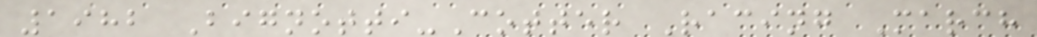1982 Bignotti-Cotter Racing March
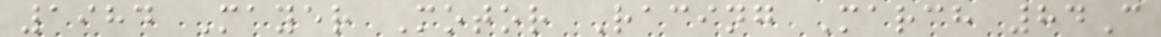1984 Mayer Motor Racing March 84C
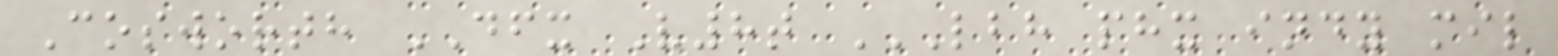Cosworth DFX V8t LBH PHX INDY MIL
